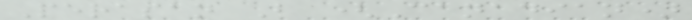Perasan B (Canadian)
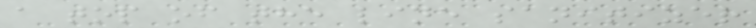a top of the line sanitizer
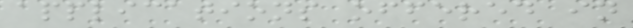applications offered in
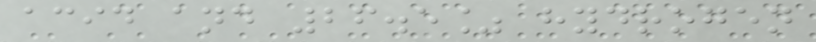acid and 26.5% hydrogen
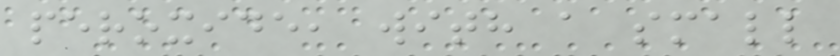peroxide, with a small
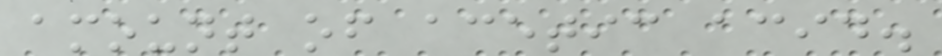amount of acetic acid.
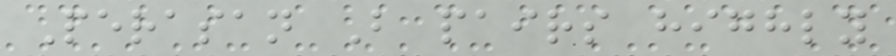Perasan B pairs highly
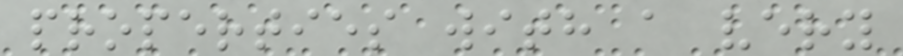properties with a very
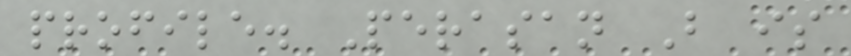profile. Perasan B is
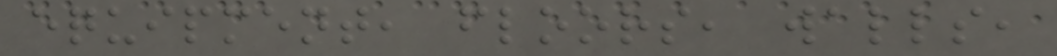equipment, floors, walls,
